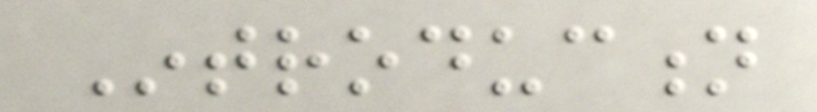Introduction
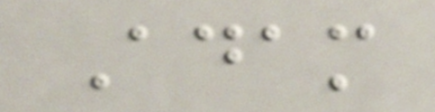Adam
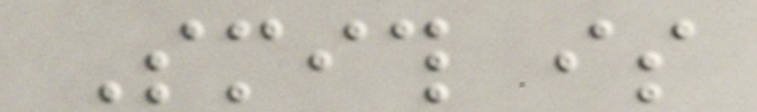Smith is
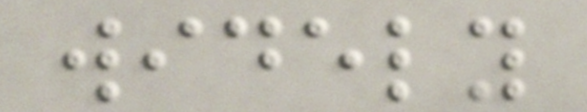widely
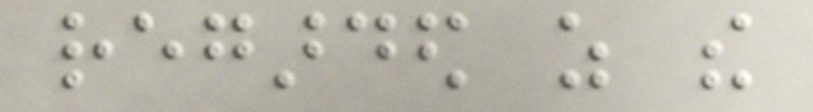regarded as the
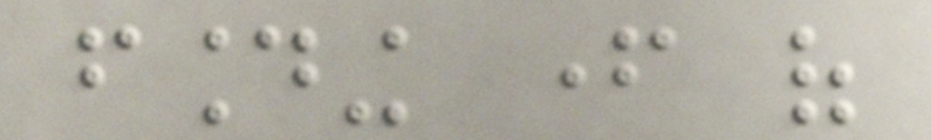founding father of
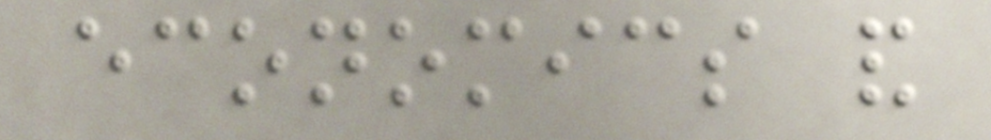economics and
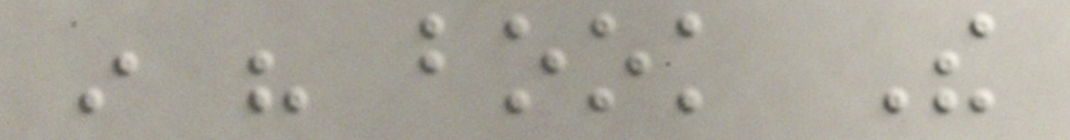in his book The
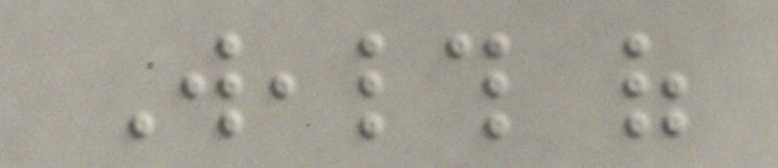Wealth of
